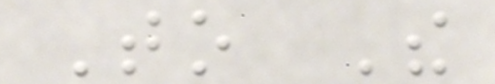To The
